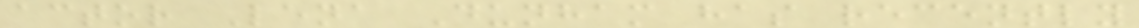actor Lena Dunham has recently
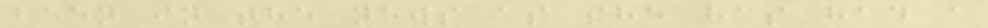been in the news as she has had a
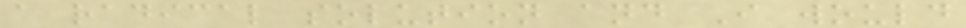a radical solution and I would
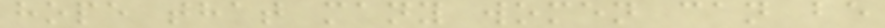hope that many women can be
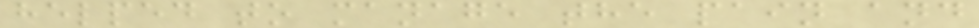helped to manage the pain and
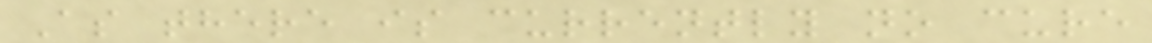As there is currently no cure
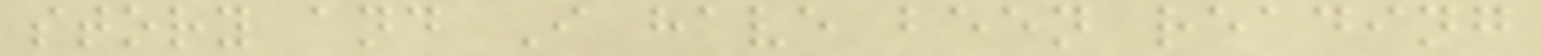story and I have been reading
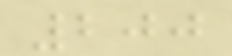200
